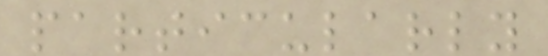particularly
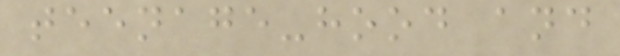teenage-hood and
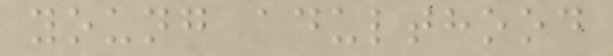young adulthood
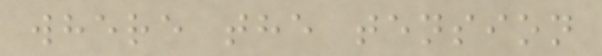where the tension
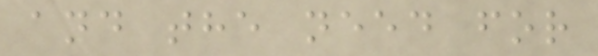and the need for
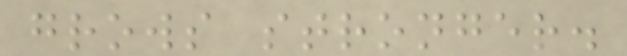grows stronger.
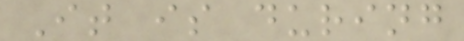It is during
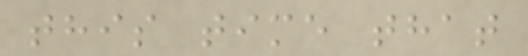this time that
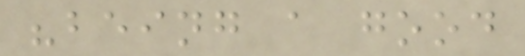"being a good
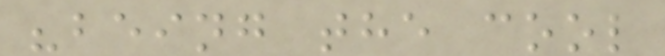"being the cool
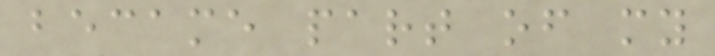became part of my
